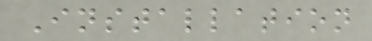Installation
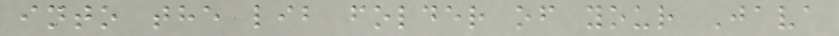into the lib folder of your Java
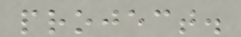project.
